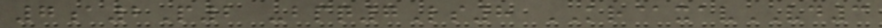7a2P2 -bpq7Ls8 KR@xavVD3
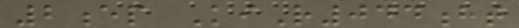2ep KiR044ht
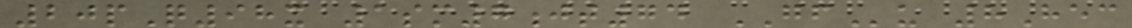20pQ98x 1sm7jt74 GFu 8Hec
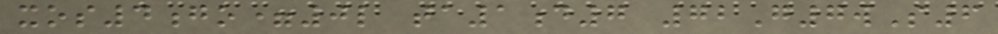xos4go=0l ta1d7 72G7wS6
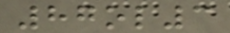87ol3
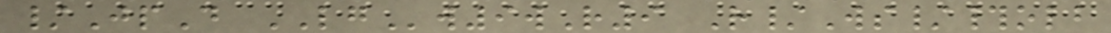/JpD LGw9wR9 R/Ws/#olb
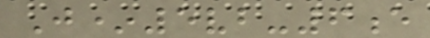J*5vb-6e
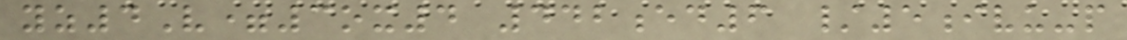yz4V=3ox4 442ed6 /5ivu-p
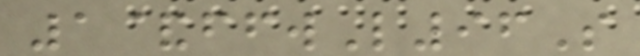1&ffwL96S
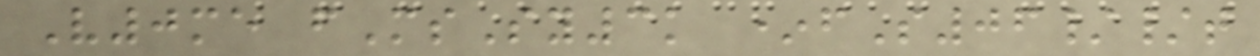V0me fMsSy3k *fS06//t
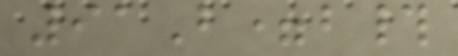91B=b#
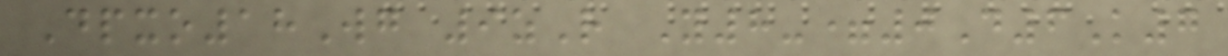Dpxo18Wg 9zR Y8-=0D6K7
